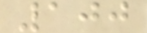100
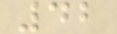42
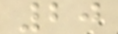20
